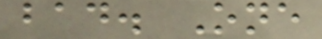bad. One
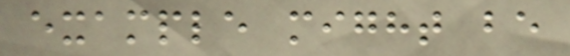example might be
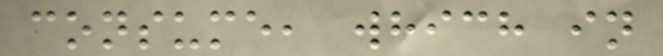consume, which in
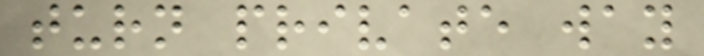turn private way
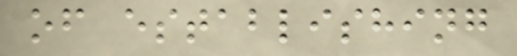of establishing
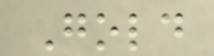Gold
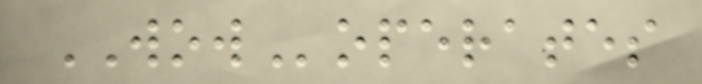WOWoperates
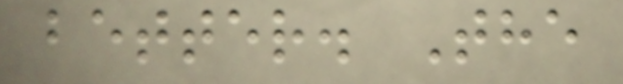better. The
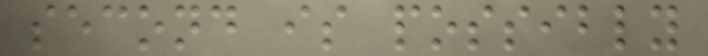second is possibly
